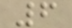6
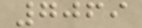7069
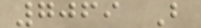7069 B
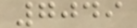7049
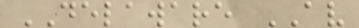DELAWARE AV
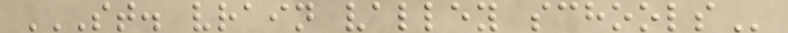ST. VRAIN VALLEY SCHOOLS
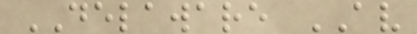DELAWARE AV
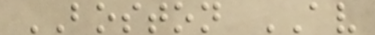BOSTON AV
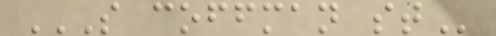S COFFMAN ST
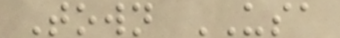Town USA
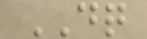DQ
